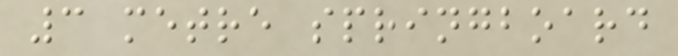3 metre springboard
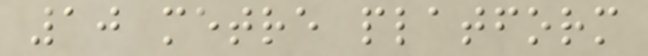10 metre platform
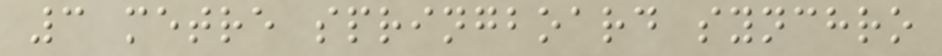3 metre springboard synchro
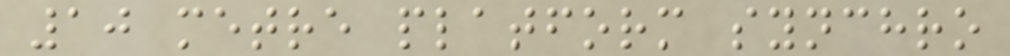10 metre platform synchro
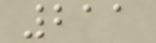211
